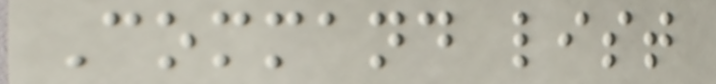Command list
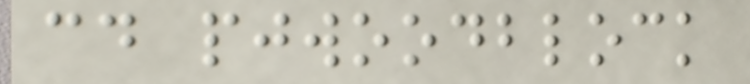cd pjwoodblock
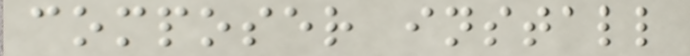composer install
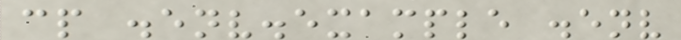cp .env.example .env
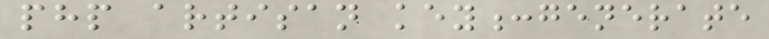php artisan key:generate
